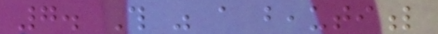7. This was a beautiful
